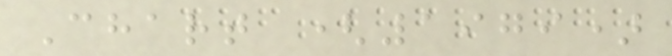Chart (1979)
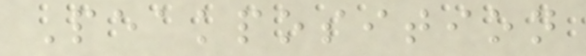Peakposition
